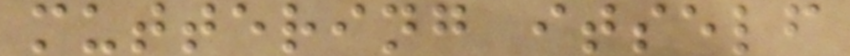muttering itself
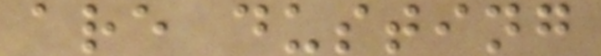are dusting
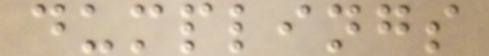dumplings
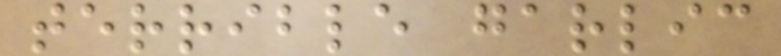terrible garlic
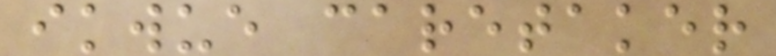ikwue caretaker
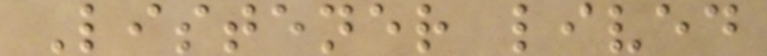Listener lived
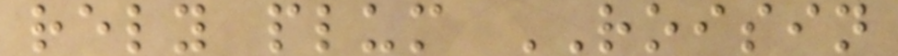rely plum ROISIN
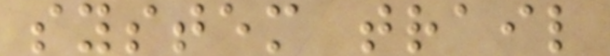system trail
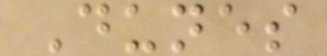Dunes
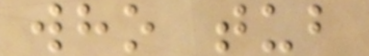who tub
